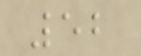52
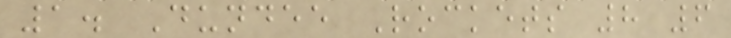1. Dundee Rockets 8 6
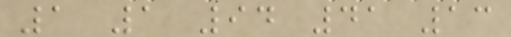1 1 94 41 13
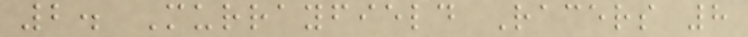2. Murrayfield Racers 8
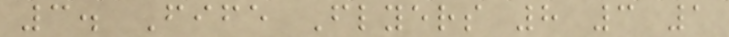3. Fife Flyers 8 3 1
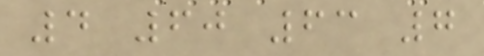4 60 63 7
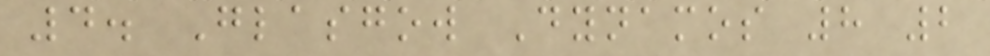4. Glasgow Dynamos 8 2
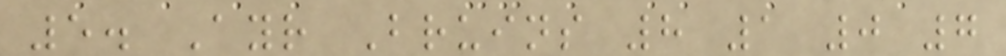5. Ayr Bruins 8 1 0 7
